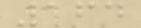164
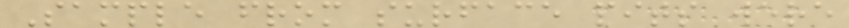Sample from surface pits were
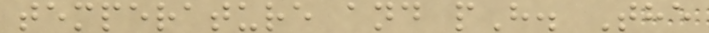temperature and pH. The
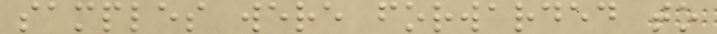samples were forwarded to
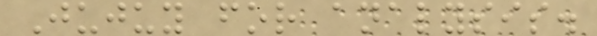Jujuy for analysis.
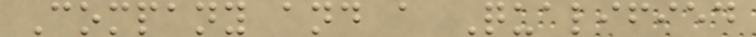Company and a Qualified
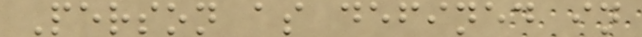Person as defined in
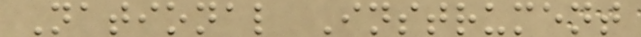National Instrument
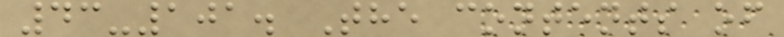43-101. The contents of
